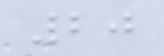20
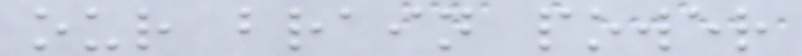our brain power
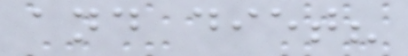and diet?
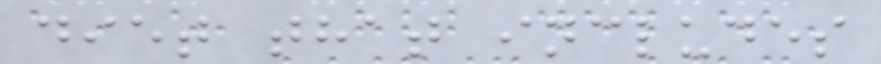diet that includes
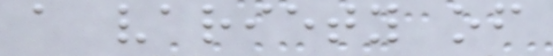a variety of
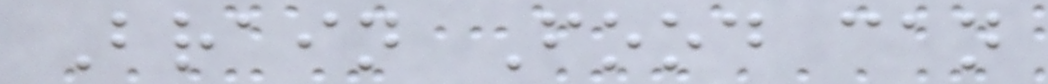Brain Food can
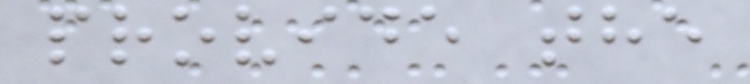provide the
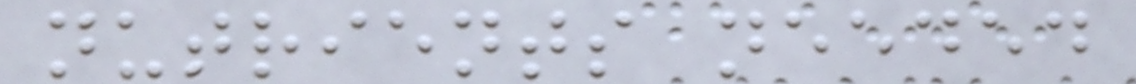nutrients needed
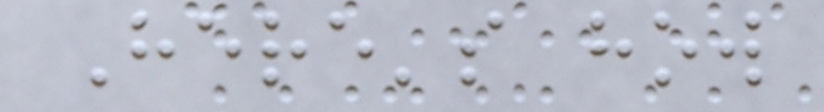Here's how
